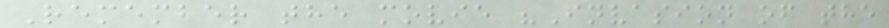Remember the movie "Invasion of the
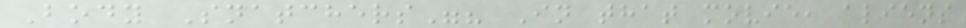Body Snatchers"? In that movie, aliens
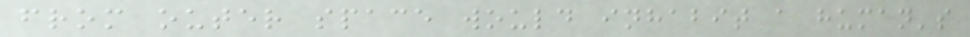from outer space would inhabit a human's
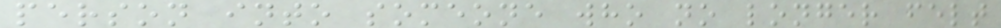person into someone who no longer felt
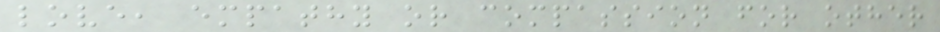love, empathy or compassion for other
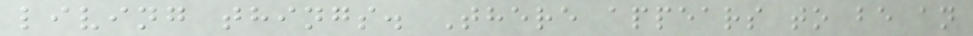living things. There appears to be an
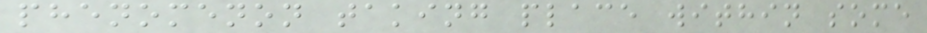phenomenon taking place within some
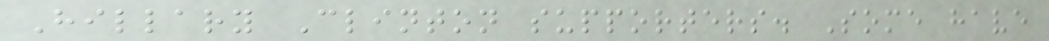Hillary Clinton supporters. Some have
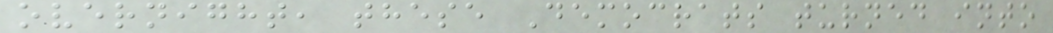overnight, these Democrats turned into
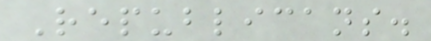Republicans.
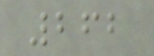262
